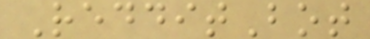RedditBot
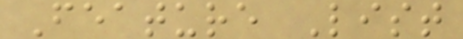Feature List
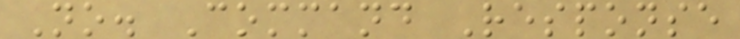No. Command Response
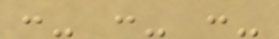:- :- :-
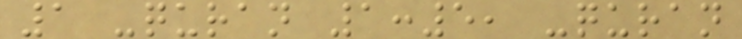1 -quran 1:5, -quran
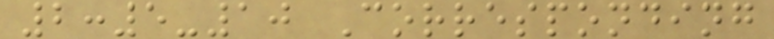2:5-10 Corresponding
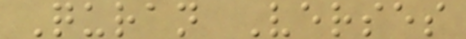Quran Verses
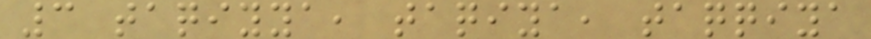3 taqiyya, taqiya, taqqiya
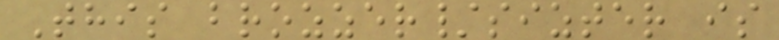This brozzer/sizter is
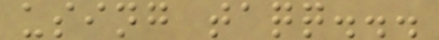using taqq...
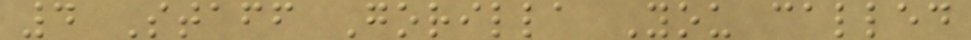4 Staff Gorilla You called
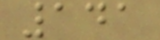141
